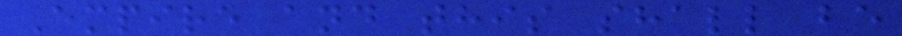Empire and this shall be
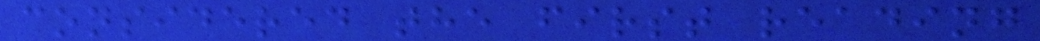considered the first reading
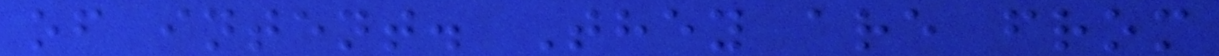of intent. They are from
